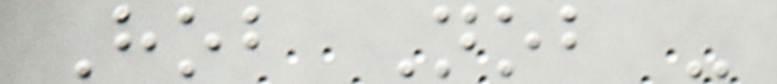Hob Nob -
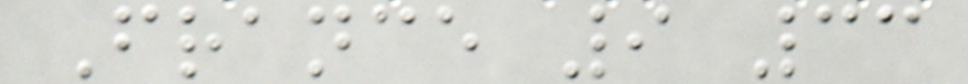France 9 33
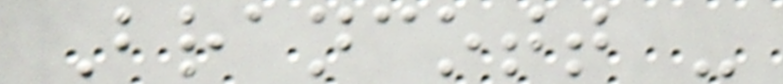Brancott -
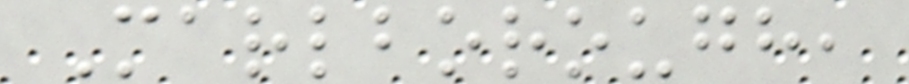Marlborough,
